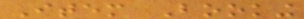Item Booking
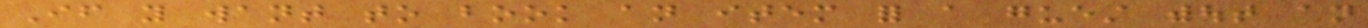If you want to book an item for a guest without an
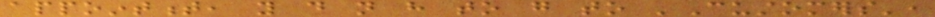appointment, you do not have to go to 'Customers',
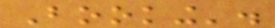Booking'.
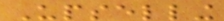Upselling
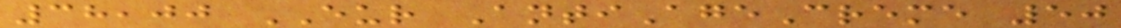38,00 EUR AntiAgeCreme 50
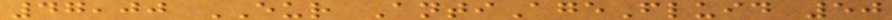47,00 EUR AntiAgeFluid 50
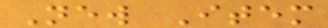New Item
